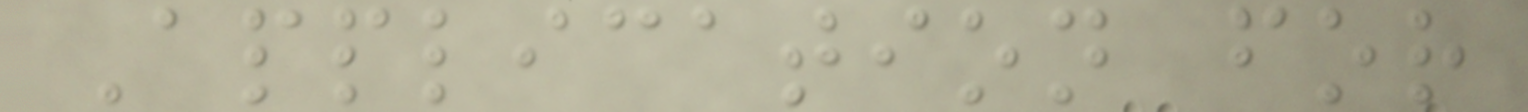Application for
